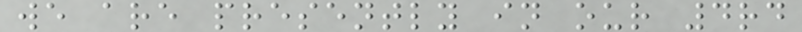we are presently in our 4rd
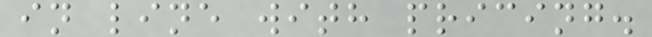in line with pricing.
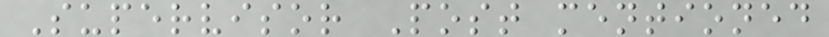Supervisor Post mentioned
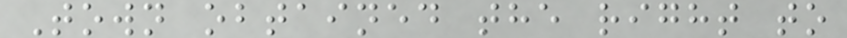Town obtained the right to
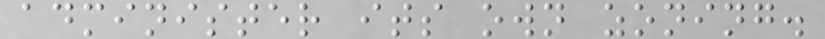administer its own zoning.
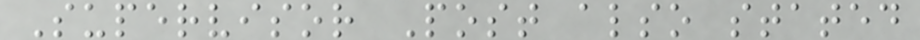Supervisor Post also stated
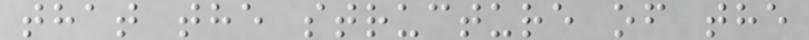that the structure of the
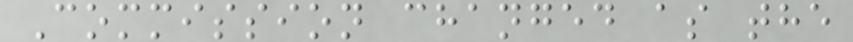Commission changed as the
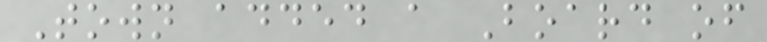Town added a Board of
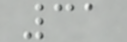31
